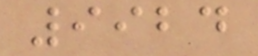9924
